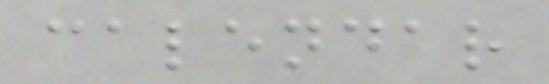calendar
